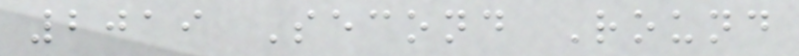2019 Second Round
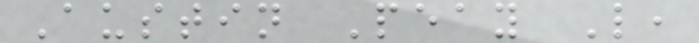Austin Peay L,
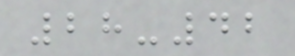28-42
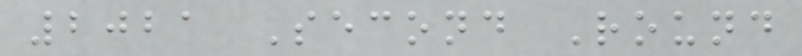2021 Second Round
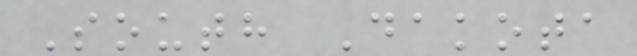South Dakota
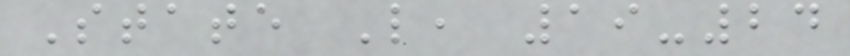State L, 19-24
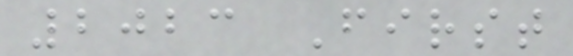2023 First
